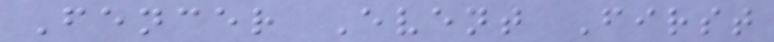Fencer Event First
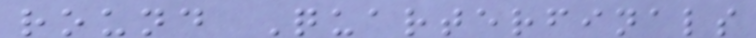round Quarterfinals
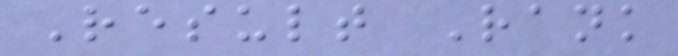Result Rank
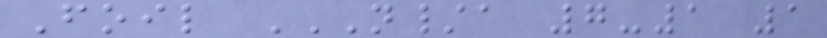Foil N/A 7-1 1
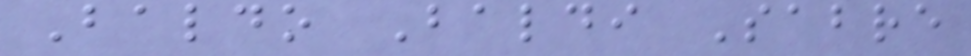Baldo Baldi Sabre
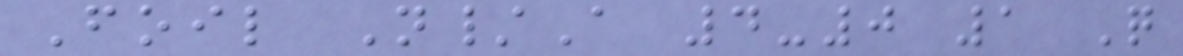Foil N/A 4-0 1 Q
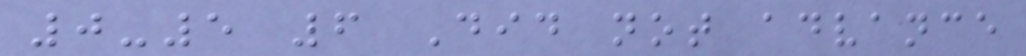0-5 6 Did not advance
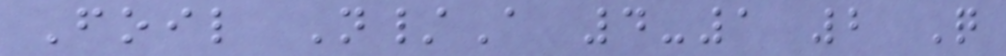Foil N/A 4-1 2 Q
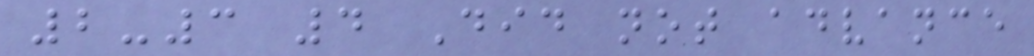2-3 4 Did not advance
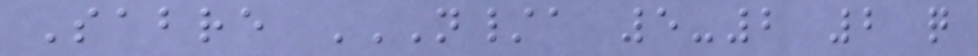Sabre N/A 5-2 2 Q
